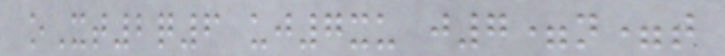oXt2q6 uj7xu j7=n=t
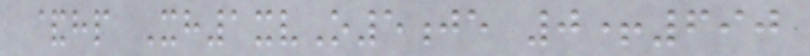&hp Xh1xvO5je 0+690
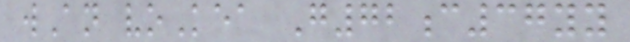wAn voKea G72c37yy
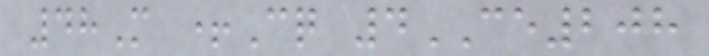48M +Cq 4CE208
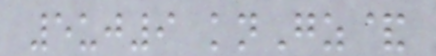5uj9 knGz&
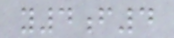y4f4
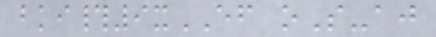bki#9xEF oS-aj
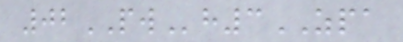02PWh3ZPA
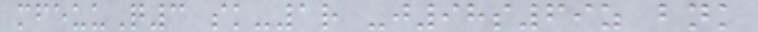mfeuuQ3 sk-1r -j98s69z bnk
